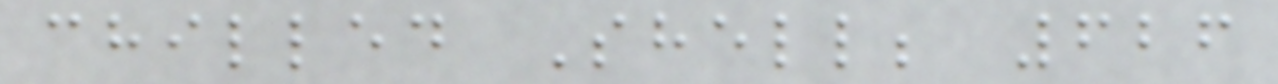chilled Shell; 626
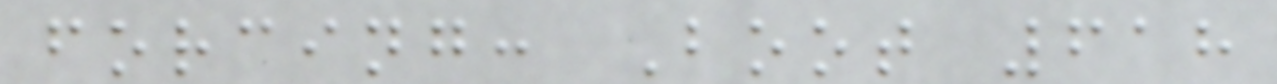forcing: Boot 618
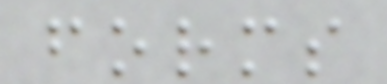forms
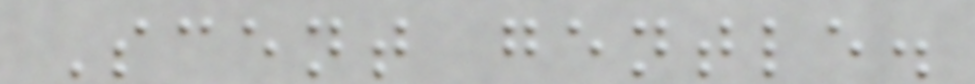Scent gentle.
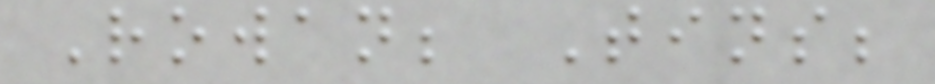Rowan; Tins;
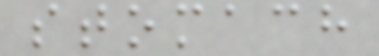stomach
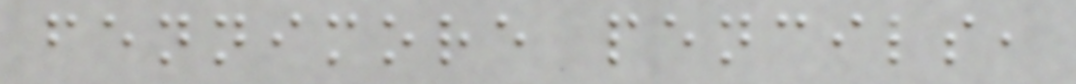fennimore pencils,
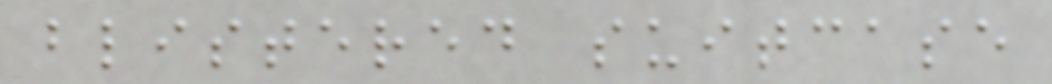blistered suitcase
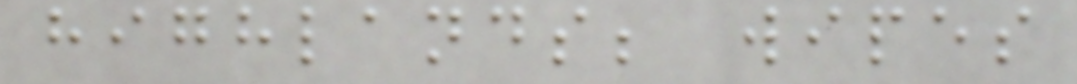highlands; wipes
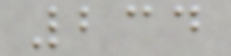234
